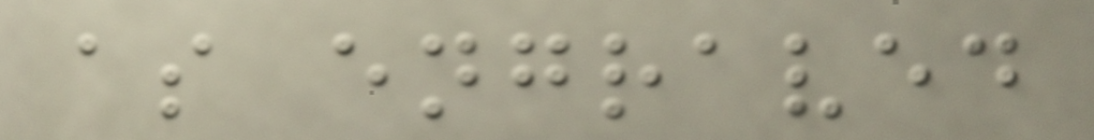as engraved
